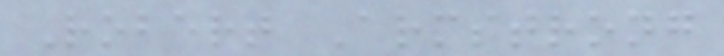Robert Armstrong
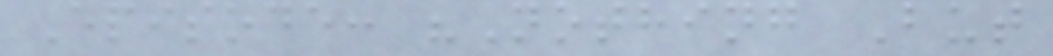Episode: "Nothing But
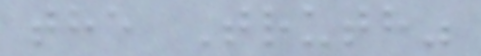the Truth"
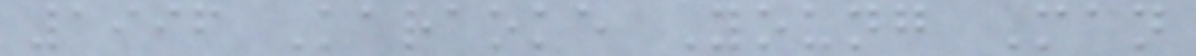1996 Karaoke Young Man
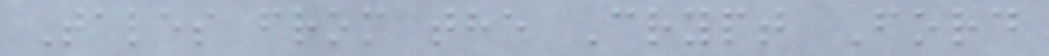Tales from the Crypt Ford
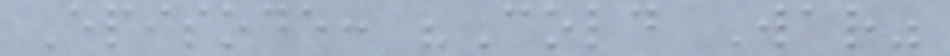Episode: "Cold War"
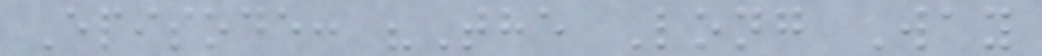Episode: "The Long Way
